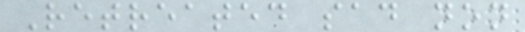Retreated sad non
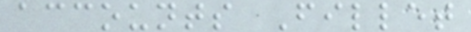accounts Fillet
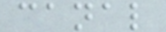canal
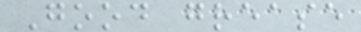Good grease
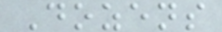Dozens
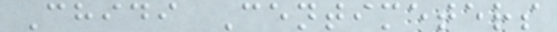Chidi Centimeters
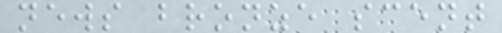news bronze scent
